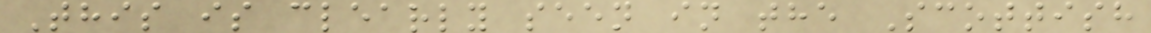This is clearly seen in the Scottish
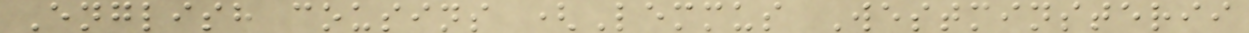English cousins (Lemmus Westminsterii
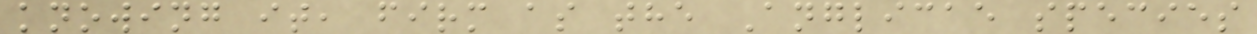knowing it, firm as the Anglicae species
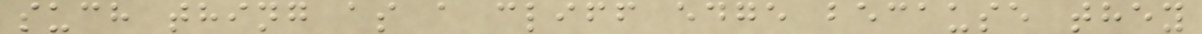such thing as a cliff edge because they
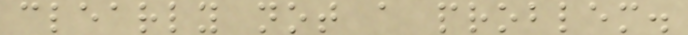clearly not a problem.
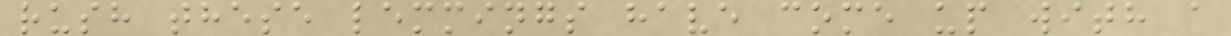rush these lemmings have come up with a
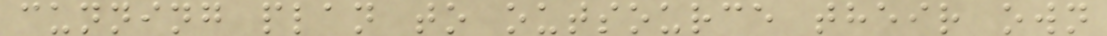cunning plan to outsource their own
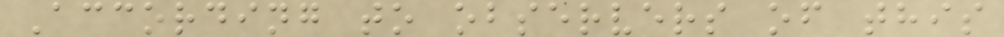According to observers of this
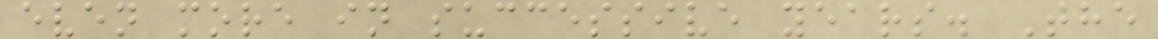even more in successive years. The
